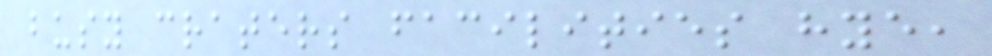busy craters facilities hye,
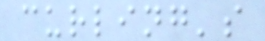curling's
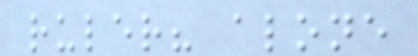ruler? alone
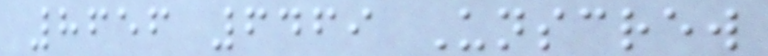8656 6469 Unscrew
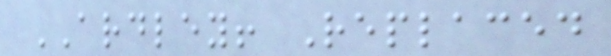ARDLEY! Replaced
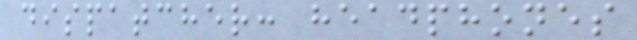dispatcher: headphones
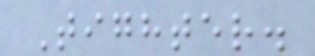Tighter.
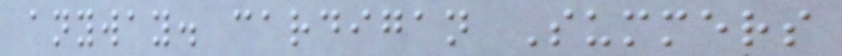anyway. cardigan Summers
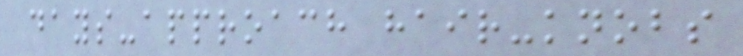days-approach hair-knobs
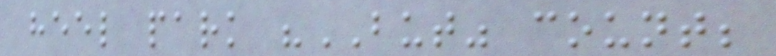heel park "BUT" count;
